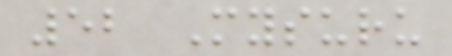52 Mysuru
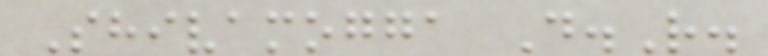Shivamogga D.R.
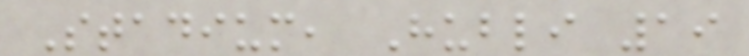Stadium, Hubli 19
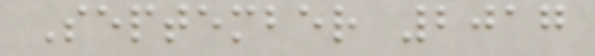September 2017
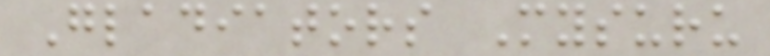Gladiators Mysuru
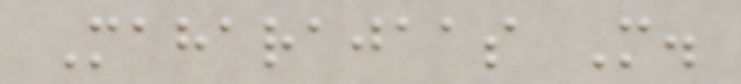Maharajaas M.
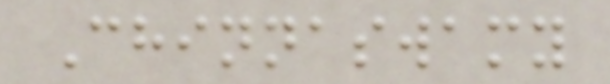Chinnaswamy
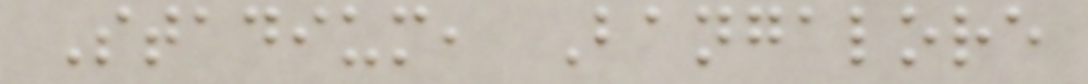Stadium, Bangalore
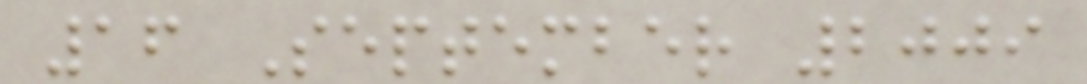16 September 2009
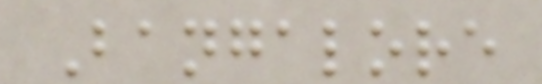Bangalore
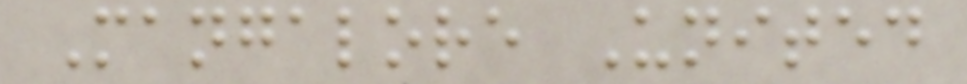Mangalore United
